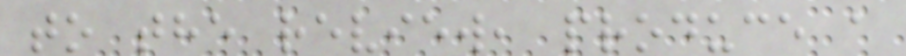to the review, produce a
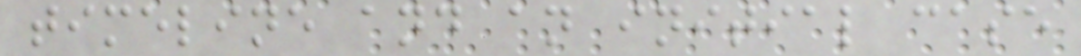timeline and an initial case
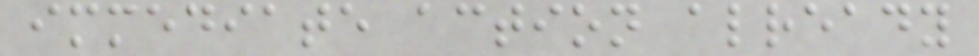immediate action already
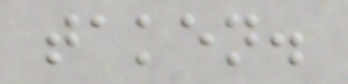taken.
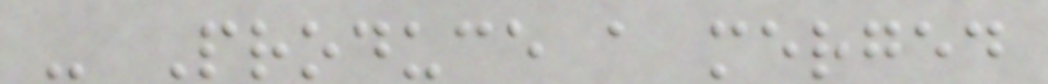- Produce a merged
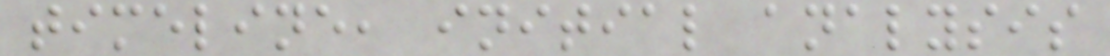timeline, initial analysis
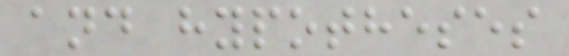and hypotheses
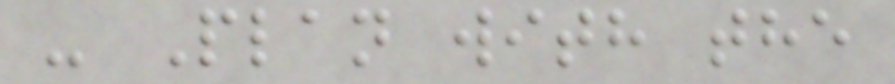- Plan with the
